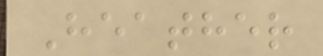Heather
